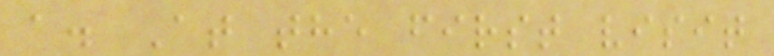a. At the first visit
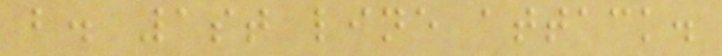b. 1st line attack.
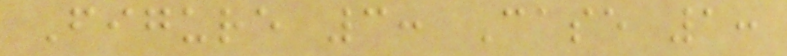Figure 3: Case 1:
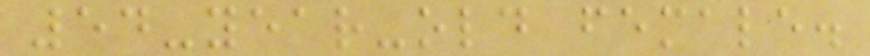54-year-old female.
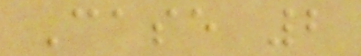Case 2
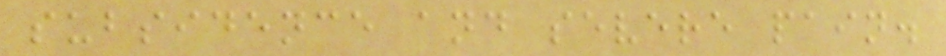subsidence and severe pain.
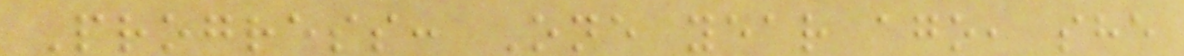Progress: One year ago, she
